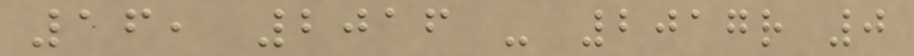16, 2016 - 2017r 0
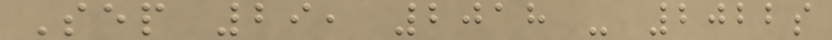Sep 29, 2018 - 2022s
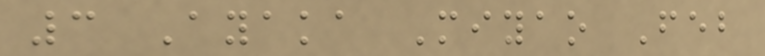3 Ayaka Miyao Feb
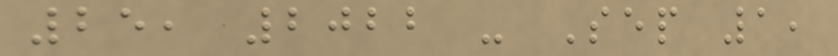25, 2022 - Sep 1,
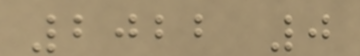2022 0
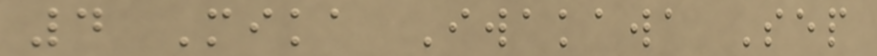4 Mika Iwakawa Sep
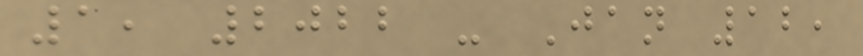1, 2022 - Jan 12,
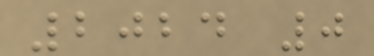2024 0
